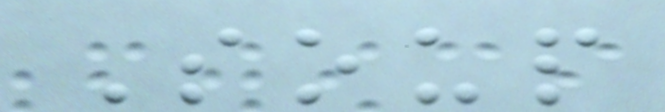Soup
